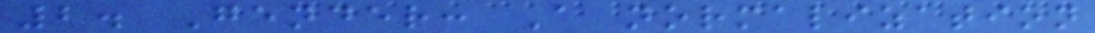2. Gender: A normalization
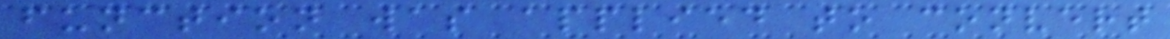function was applied to convert
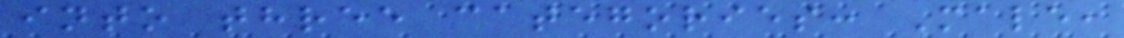into three categories: Male,
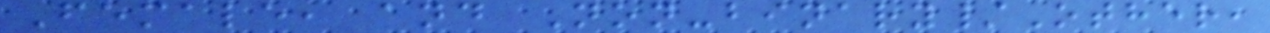Female, and Non-binary/Other,
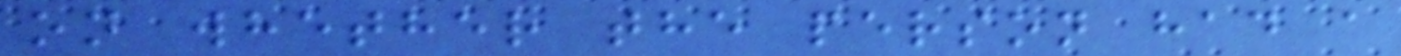on whether the person had a
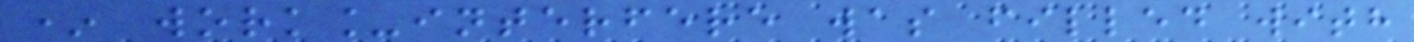* work_interfere was filled with
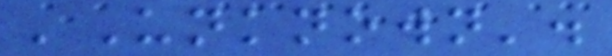'Unknown'.
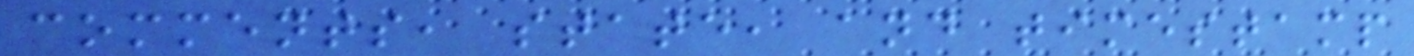comments, state, and timestamp
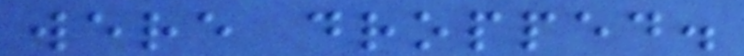were dropped.
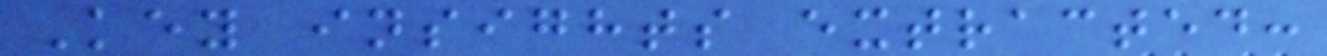Key insights extracted:
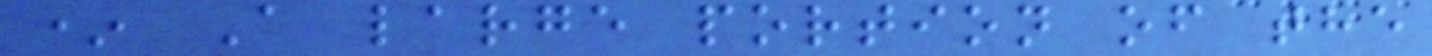* A large portion of the
